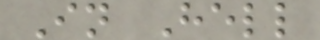In Hell
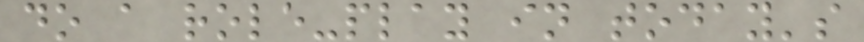do a role-play in today's
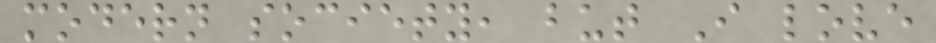modern society, but I love
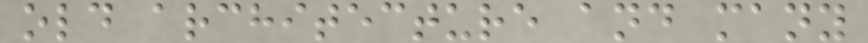old architecture and many
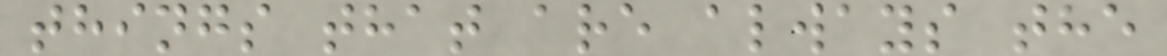things that are always the
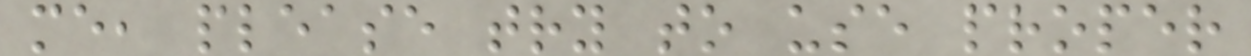me, please try to use proper
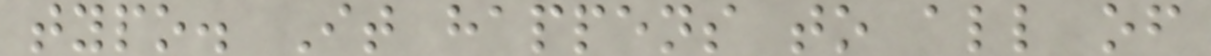typo. It happens to all of
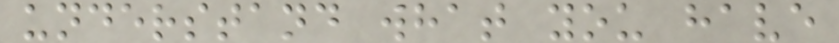understand what you have
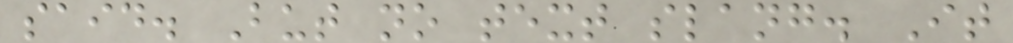said. But no text slang. It
